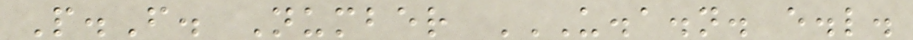P.F. Number U.A.N. E.L.
